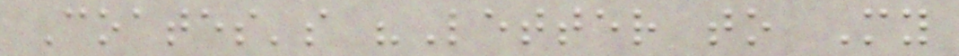Coates's "Letter to My
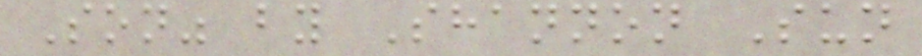Son" by Shannon Sun
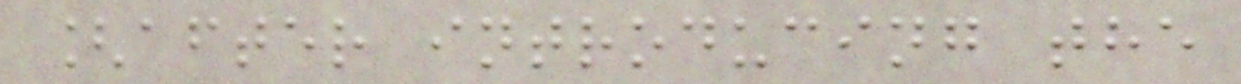[after introducing the
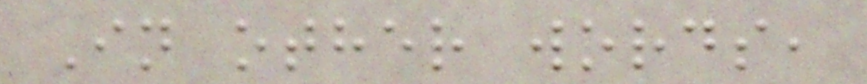In other words,
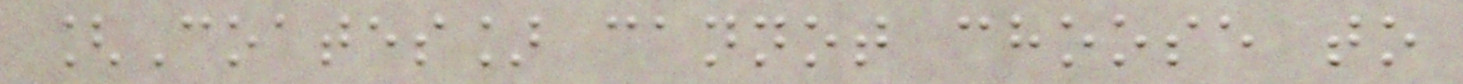[Coates] cannot choose to
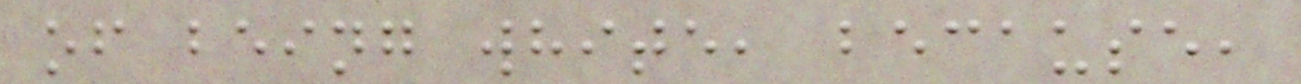of being white, because,
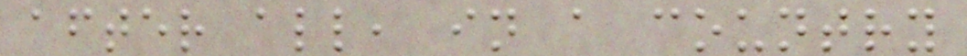after all, in a country
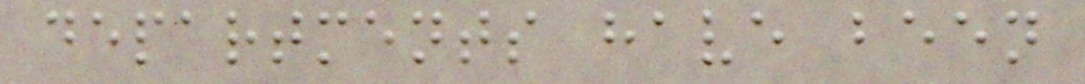departments have been
